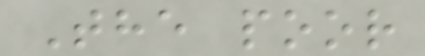The poor
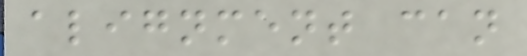alignment can
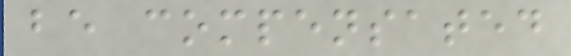be compensated
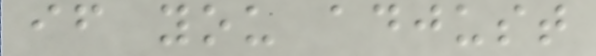if you adjust
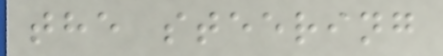the steering
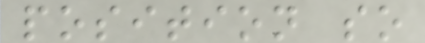position so
